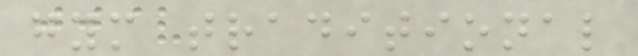gym traditional
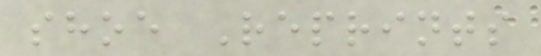shoe Reprints
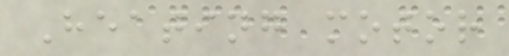Heating motor
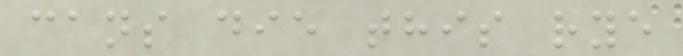cans die this rye
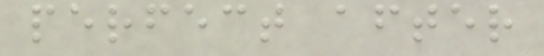perfect after
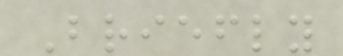Briefly
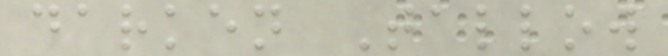darken Tallow
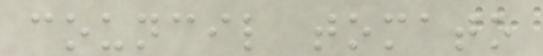council tomato
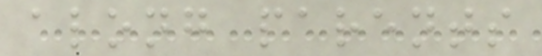along parents
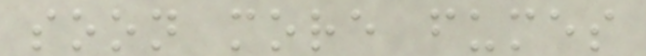soon more fumes
